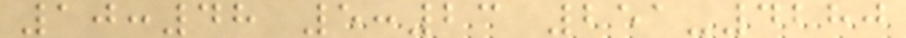10:48 5:23 251-4280
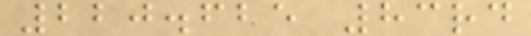220.625 83rd
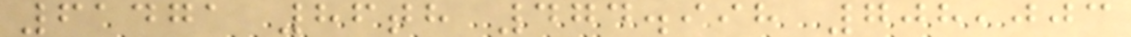61471 86th 474.998 708,003
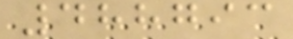488793
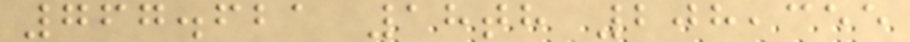767.621 18th 208,355
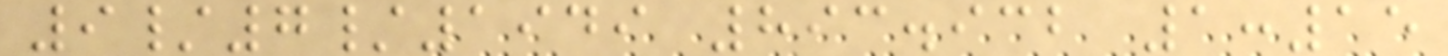9/7/1949 893.932 1:15
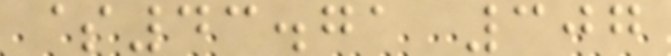$43.71 307
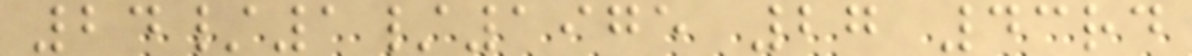24/1/1975 27 43rd
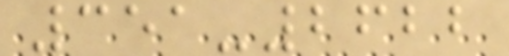351-2622
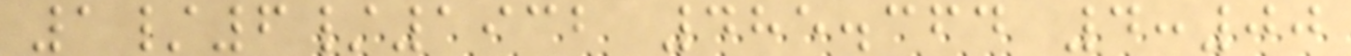1/6/1932 485.364 4:00
